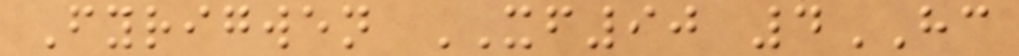Fyrigwen XF90 4HC
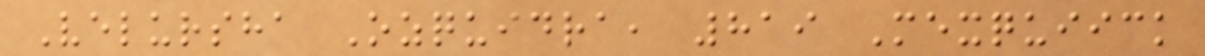Velursha Ozquidra, 819 Mexquiick
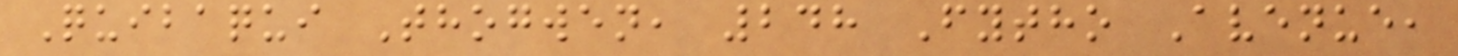Quibaqui Thogwen, 248 Fytho Avenue,
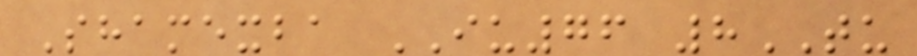Shamexba IU76 8TU
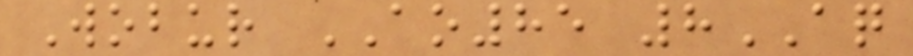Wobur AO85 8AQ
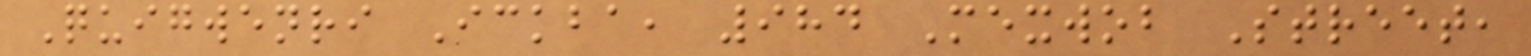Quigwenri Ickba, 984 Mexwob Street,
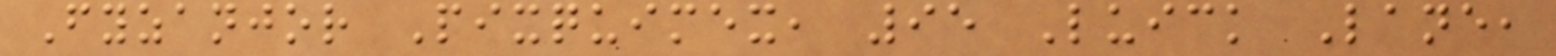Fyzanjor Pixquimex, 95 Luick Lane,
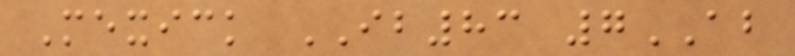Mexick IB83 7AB
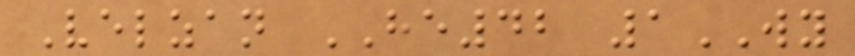Velzan HE42 1WY
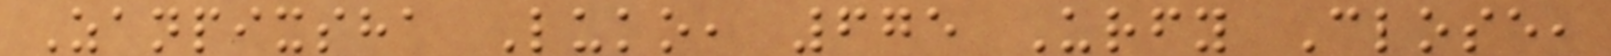Zanpixsha Luko, 675 Urfy Close,
